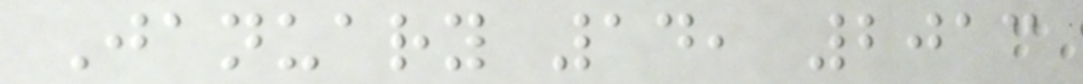January 14, 2013
